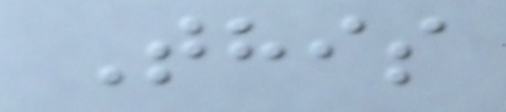This
